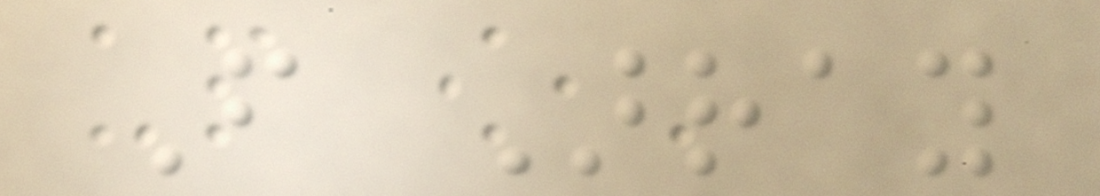From Array
